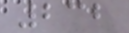232
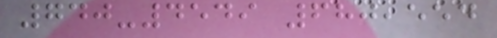740-4549 680,554
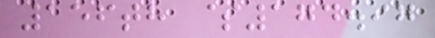156th $174.97
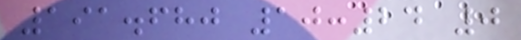191.680 10:24 0
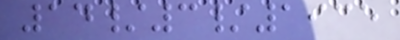14/3/1935
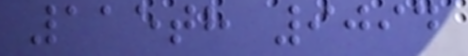115th 9094
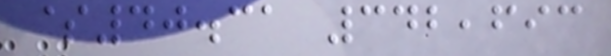$40.31 342,693
